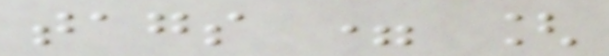tags = [
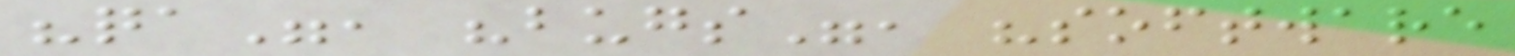"qa", "bugs", "software
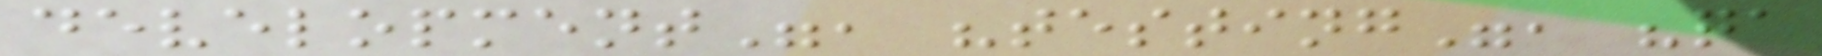development", "testing", "qa
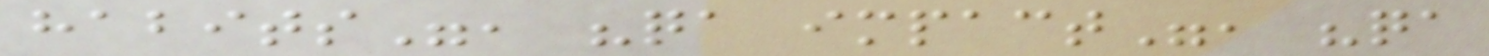habits", "qa impact", "qa
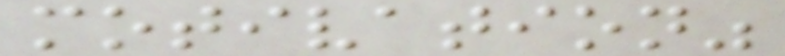motivation"
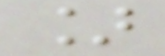]
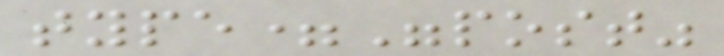type="post"
